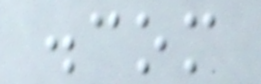.com
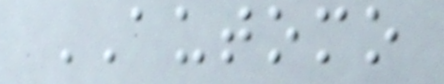AUTOMO
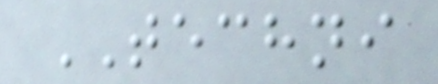TECHNI
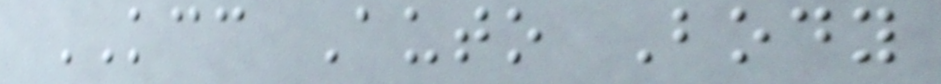KCC Auto Body
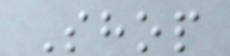Shop
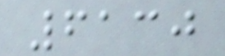6130
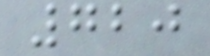720
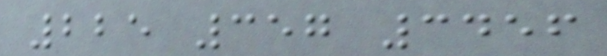225 357 3456
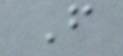F
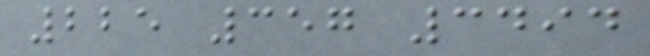225 357 3494
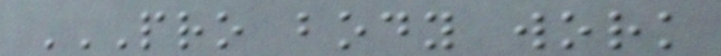PRO BODY WORK
